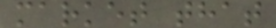market that
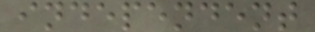independent
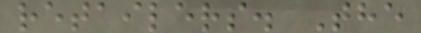retailers. The
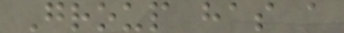Group has a
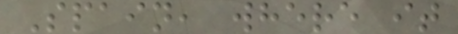Spain, where it
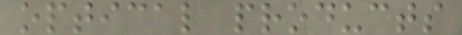optical products
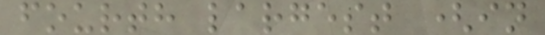fourth largest (in
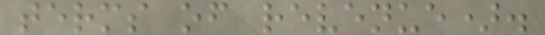terms of revenue).
